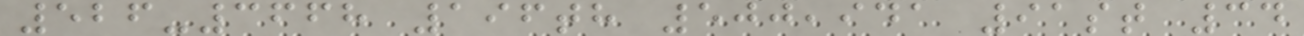526-3668 196th 500,941 91st 34
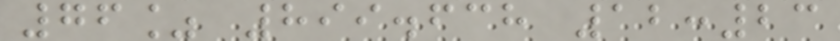76% 899.638 12:23
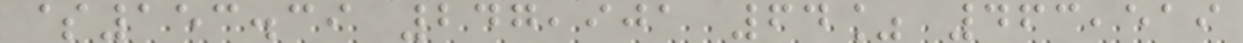$153.39 247,901 64% 463,519
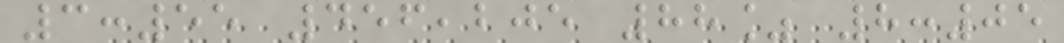3:55 456,205 88% 8:05
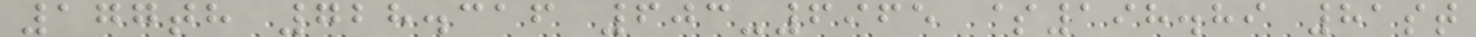177th 728.316 603-6965 $198.89 81st
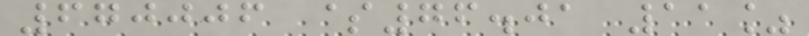670006 $76.01 11%
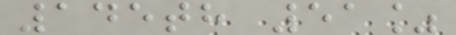145th 51%
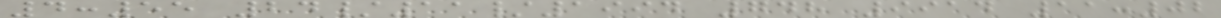4:55 24/11/1994 748 9914 11:02
